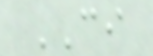CI
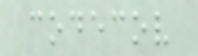codecov
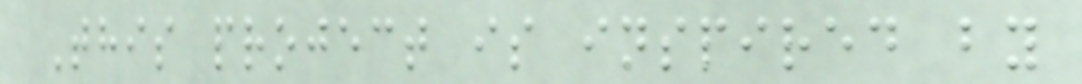This project is inspired by
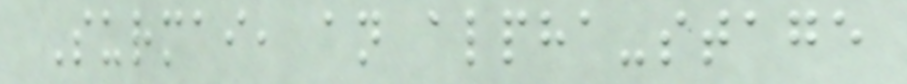Surmai, an alpha-stage
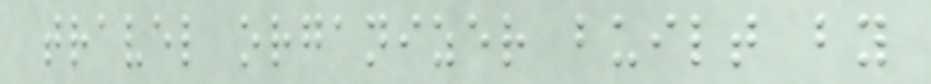travel organizer built by
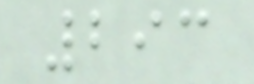293
